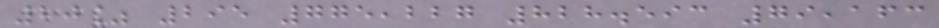20% 295 775,227 828.593 79,163
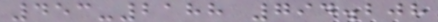453-2188 794.208
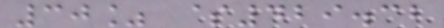30% $429.32
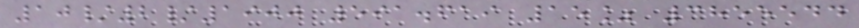10/2/1900 591.619 15% 3855544
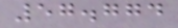57.774
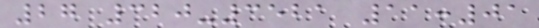27 320-3521 11:01
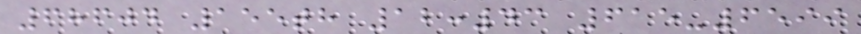68604 155th 12:43 615-6599
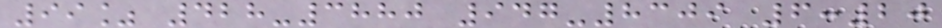99% 428-3880 947-8309 6:20
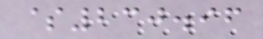$230.96
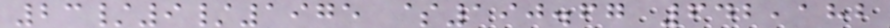23/9/1975 $190.67 642,182
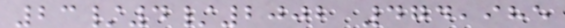23/4/2002 474,985
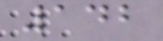142
